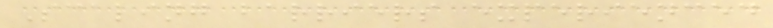Scaling barriers experienced
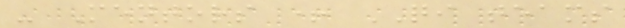- Mentors + QI teams
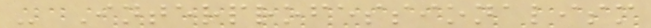- Interprofessionalism
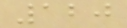120
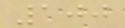100
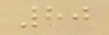80
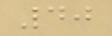40
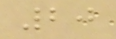20
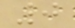0
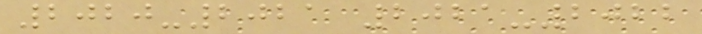2020-2021 2021-2022
